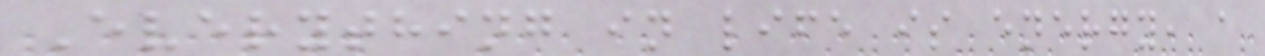Everything in life is energy, a
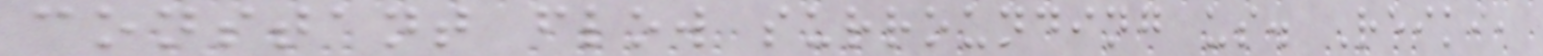constant flow surrounding us. Reiki,
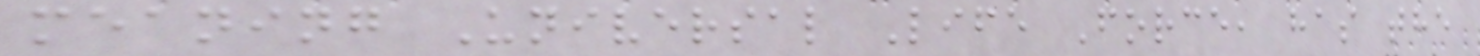meaning Universal Life Force, has the
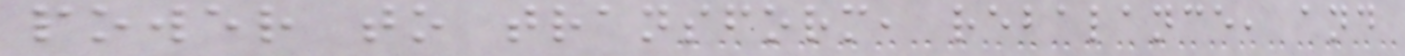power to transform, rebalance, and
